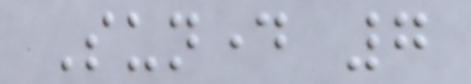Sunday 7
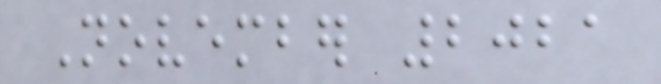November 2021
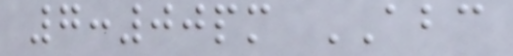7:00pm ABC
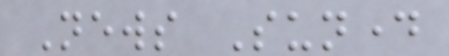News Sunday
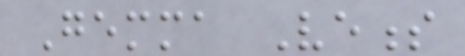Gemma Veness
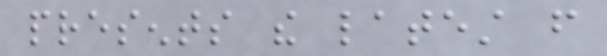presents the latest from
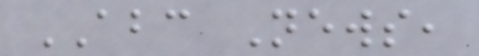ABC News,
